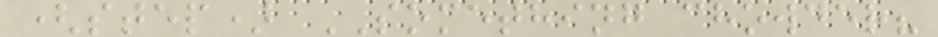(step) SOMETHING chowder?
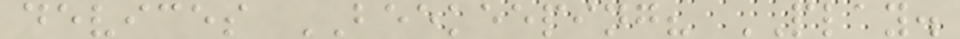devices BEEKEEPING? PLAY.
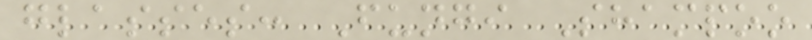glasses: Fungi Shampoo
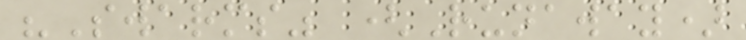"Swarms" (Runaway)
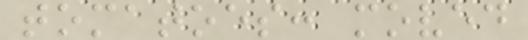tomatoes: moved
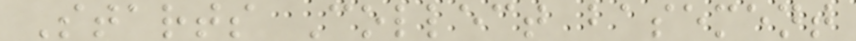Starts Collect basement
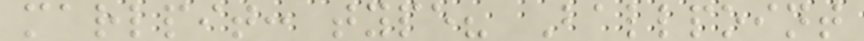marlpit: type? Ballpoint
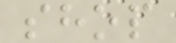shop
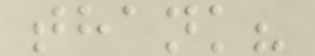thank?
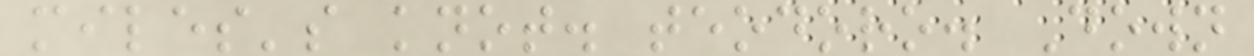miles's knot. teodoro. Down
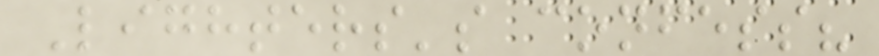Lighters's confess?
